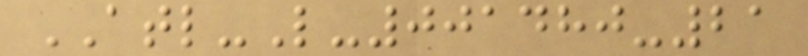ATL-L-001480-21
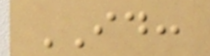ID:
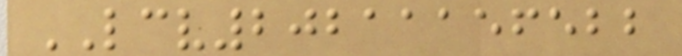LCV20211156522
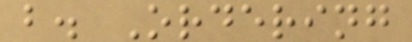b. Ordering
